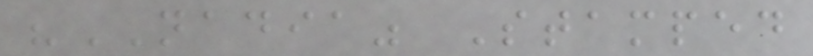"NADIA" Stamped
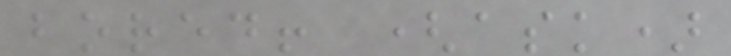bored! (ask)
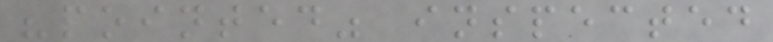"pointed" inspected
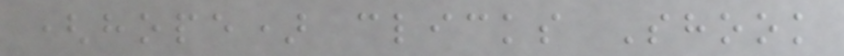(hope) clicks Shook
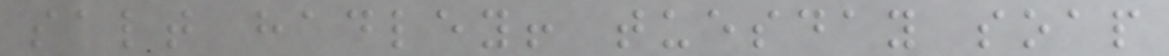salt hadley! tuesday soap
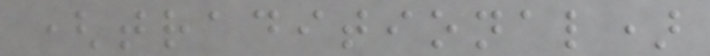(traditional)
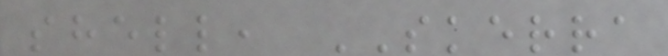shell, SKERRA
